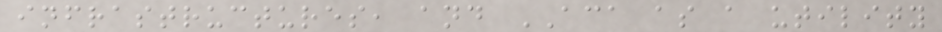infrastructures, and ACA as a utility
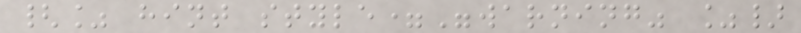{% hint style="warning" %}
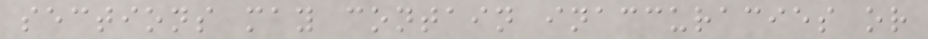sections may contain inaccuracies or
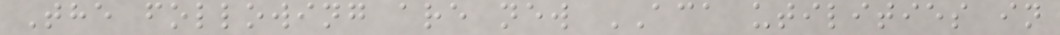The following are new ACA utilities in
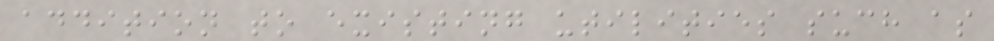addition to existing utilities such as
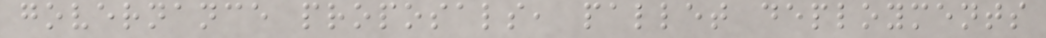governance proposals, pallet deployments
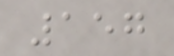157
